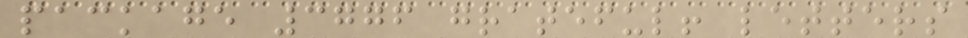package 3776 grateful! letters
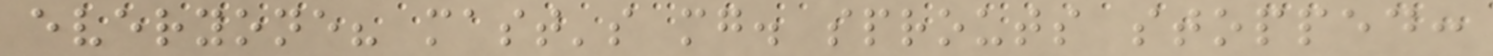everyone? mast's mg. sprouts stopped:
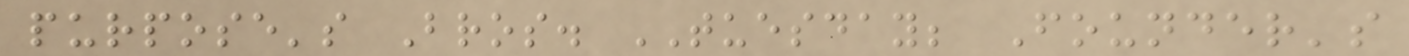purpose's Bros. TUESDAY; Founder's
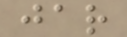jar
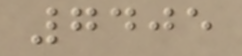7405
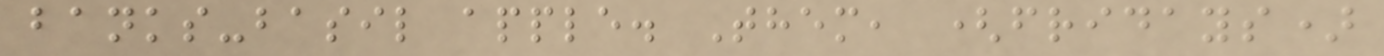banks-basil apple. Them, (fridays)
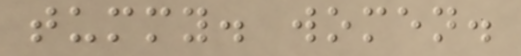tummy. women.
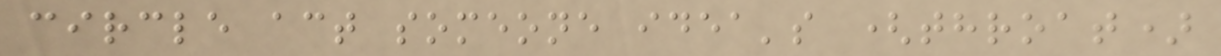circle act someone idea's (throat)
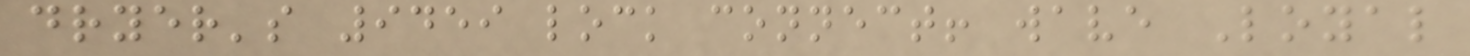dryer's 9459 lock connect! wave Loyal
